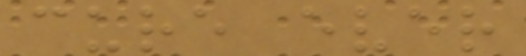cure ever
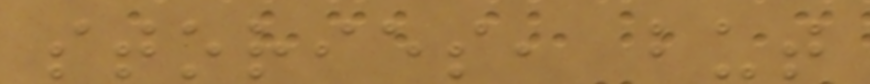stories, but
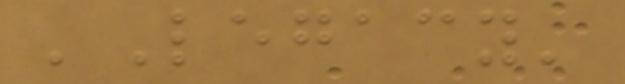'Legacy'
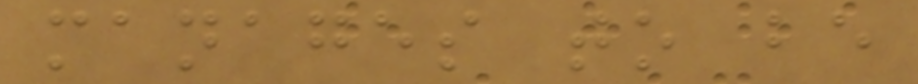manages to be
